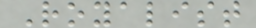Royalist
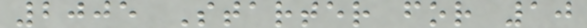2005 Starter for 10
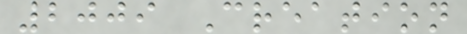2009 Creation
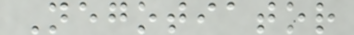Negotiator
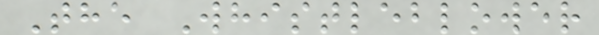The Whistleblower
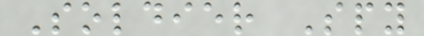Soldier Spy
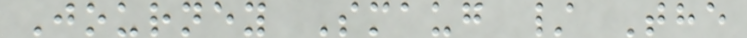Journey Smaug / The
